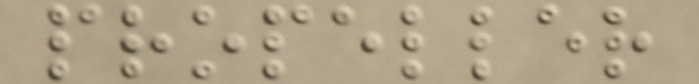propeller
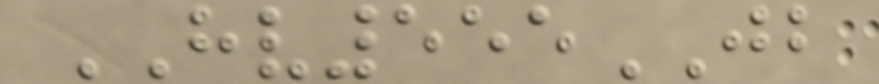HV555JB
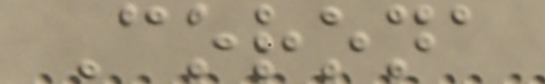Corona
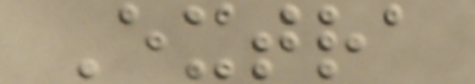Extra
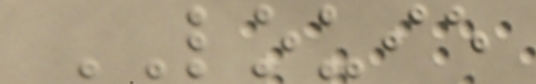LOUIE
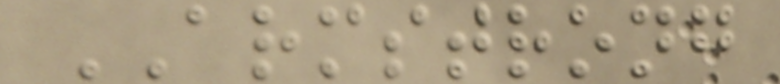ARMSTRONG
